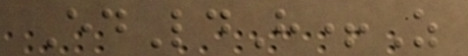EdLdH+Z
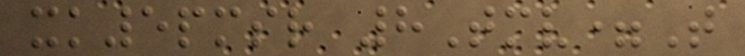xk5pmsr 8Tmv=T
